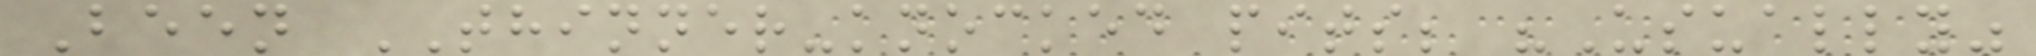Been THINNER-knocked pits; "Usually"
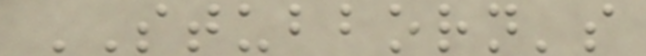STUBBORN's
